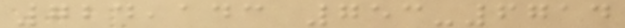724,143 753-6714
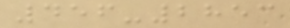456-2853
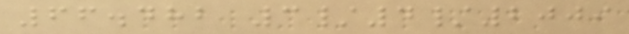66.482 3/4/2009
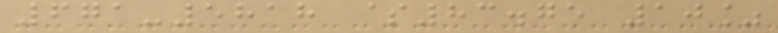671-5818 $83.75 10%
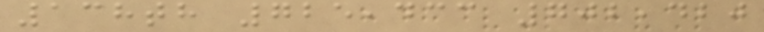138th 725,433 702,420
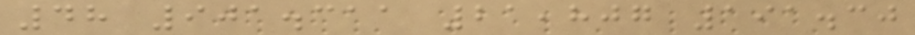48 901.311 21,807 191.30
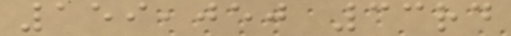159,050 33rd
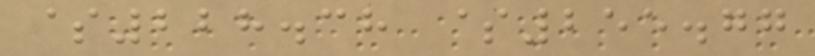$228.38 $255.77
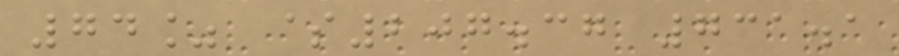74% $207.37 731.1
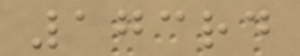173rd
